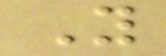You
